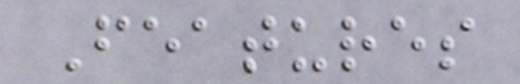Features
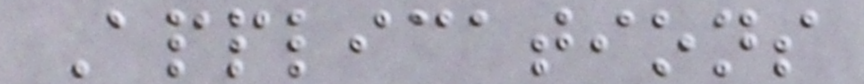Applications
